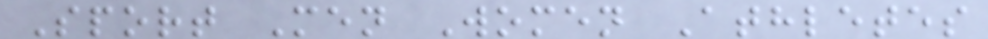Sport Men Women Athletes
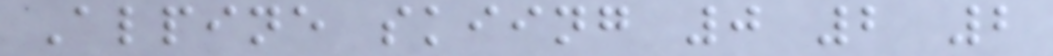Alpine skiing 0 2 2
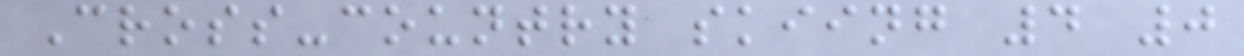Cross-country skiing 4 0
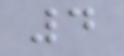4
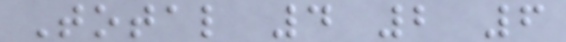Total 4 2 6
